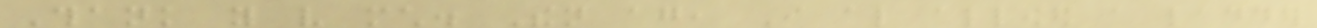Thank you very much. Then again, I also allowed a ladder
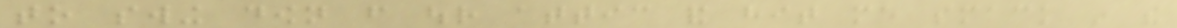to swing down from our attic and hit me smack in the
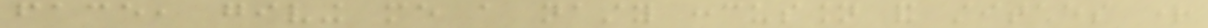face, giving me a nasty concussion and stitches right
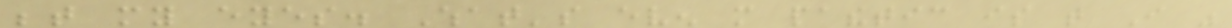between my eyes. What's even more pathetic is that I was
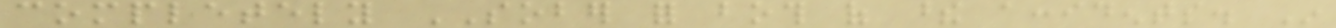completely SOBER for both of these accidents. In
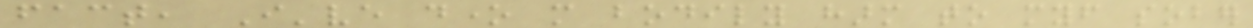fact, I've done more bodily harm to myself sober
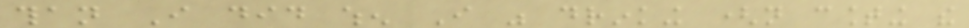than I did when I was drinking (not counting the
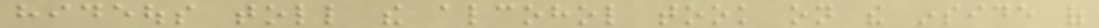hideous toll the alcohol took on the inside of
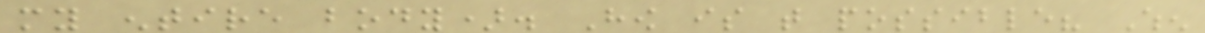my entire body). How is that possible? When
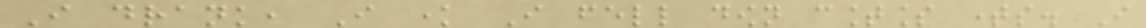I drank, I know I fell down countless times. I
